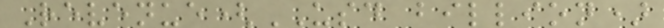Revenue(USD billion)
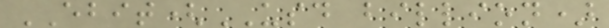EBIT(USD billion)
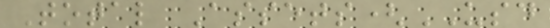Total Assets(USD
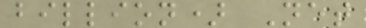billion) Net
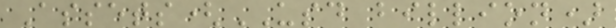Assets(USD billion)
